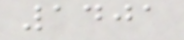1401
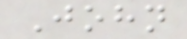John
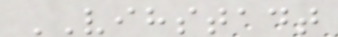VIHSTADT
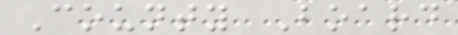County Board
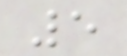5
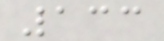133
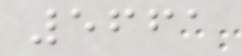5661
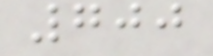700
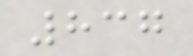837
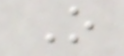O
